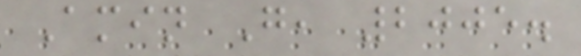Amin G, 2005.
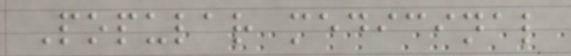Popular medicinal
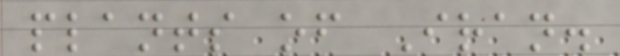plants of Iran.
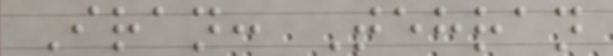Iran: Tehran
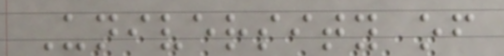University of
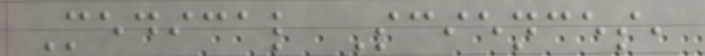Medical Sciences,
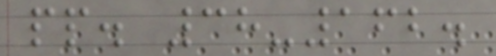pp. 38-162.
